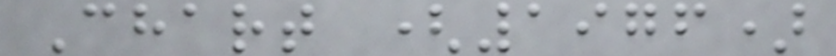Chart (1976)
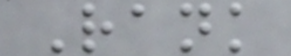Rank
